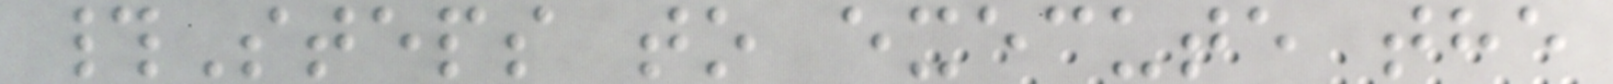#Steps to execute the
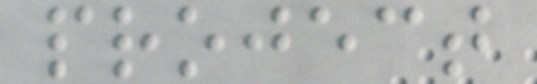project
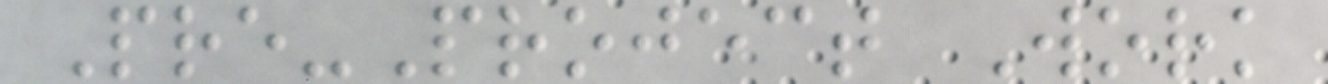Pre-Project Work
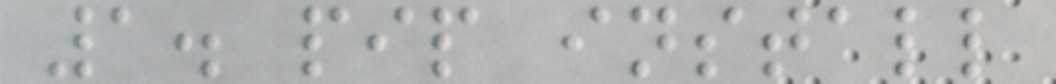1. pip install
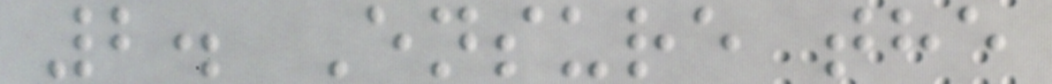2. Ensure the
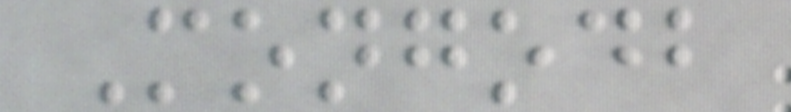Mongodb
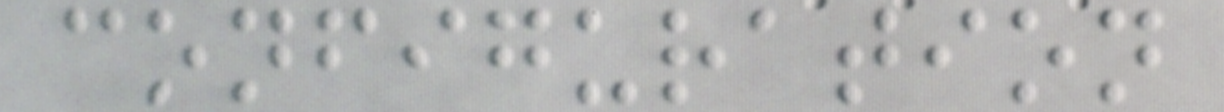configuration
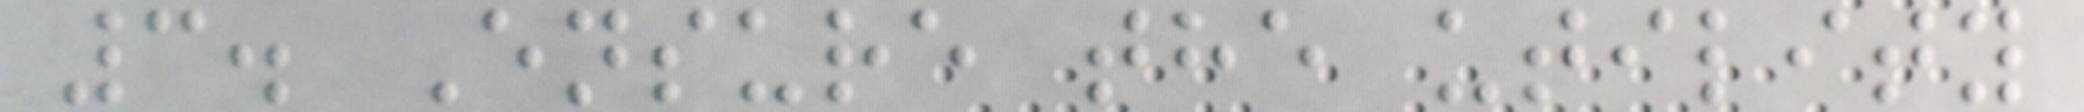3. Ensure the utility
